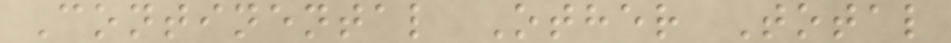Continental Other Total
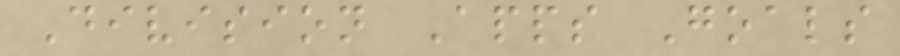Division Apps Goals
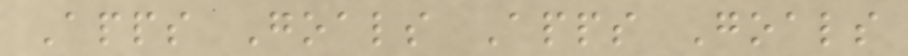Apps Goals Apps Goals
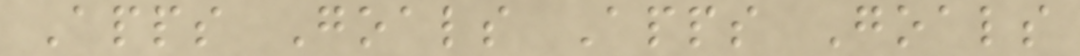Apps Goals Apps Goals
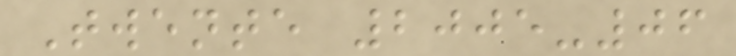Twente 2005-06
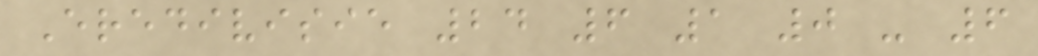Eredivisie 24 6 1 0 - 6
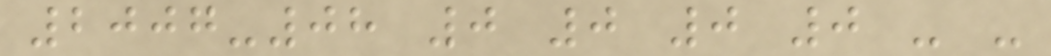2007-08 0 0 0 0 - -
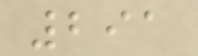291
